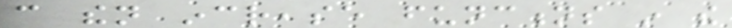can then increase functions in the
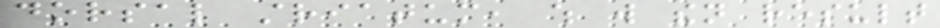dorsal striatum, which will then result
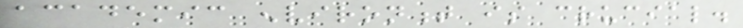academic environment is crucial.
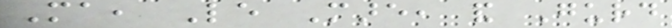Ma, Le Mare, and Gurd
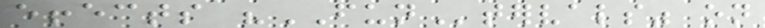effects "FUNtervals" on
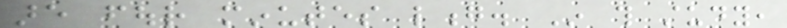are four minutes long. In this study,
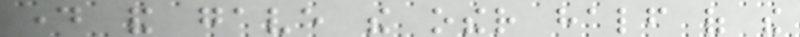day and gave the other half of the
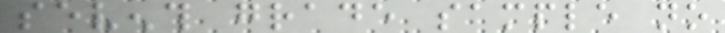seventh grade sample no
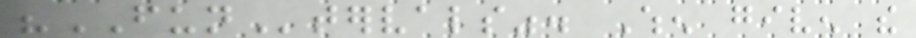"FUNtervals". When given the
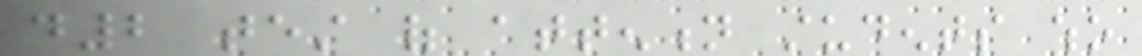d2 test of attention students who
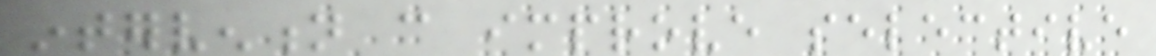intervention can improve selective
